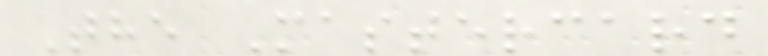The Mastercard
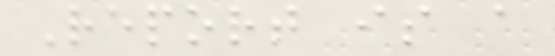Report is a
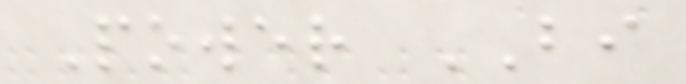Power BI
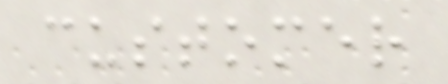customer
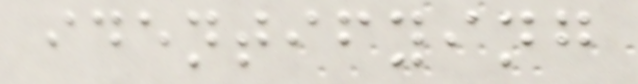identifying
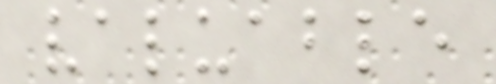valuable
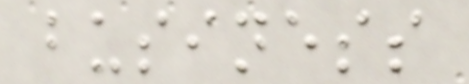business
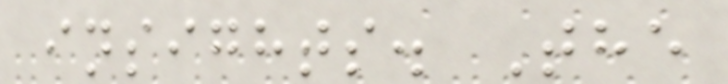insights. The
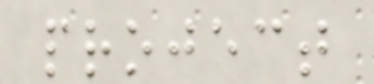project
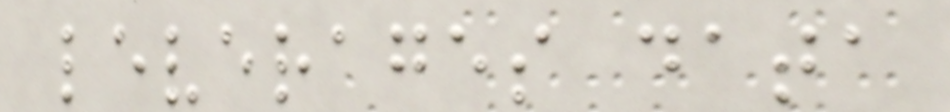leverages data
